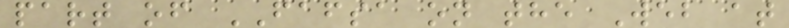part of FAFSA on the Web at
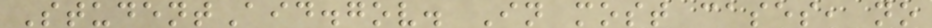StudentAid.gov. In most cases, no
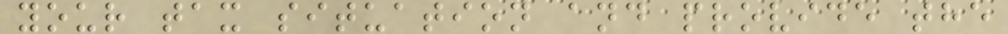your tax situation and provide the
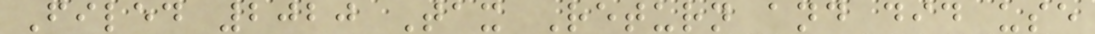Filed 2020 Tax Return and did use
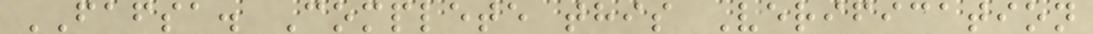FAFSA. Complete this Verification
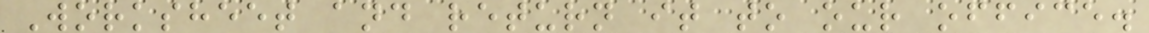Worksheet and return it to our office.
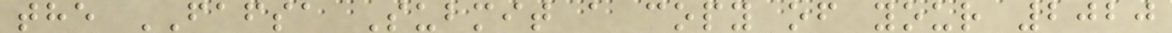the FAFSA Submit a copy of your 2020
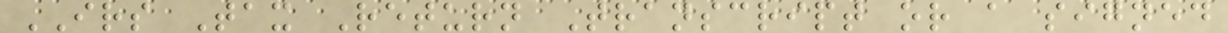IRS Tax Return Transcript or a signed
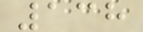138
